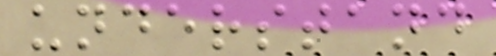understand
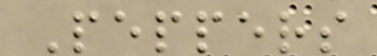Peppers
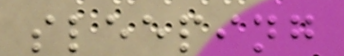sleeping
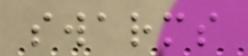swarms
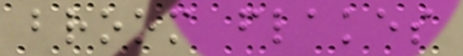broom flakes
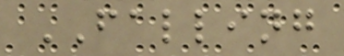FALLING
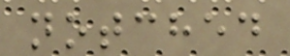notched
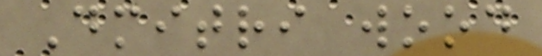Dmitri wood
